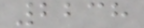2238
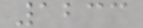1233
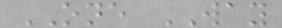ONE WAY
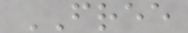FREE
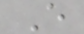E
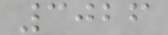3026
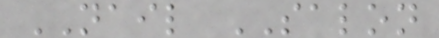NAIL SALON
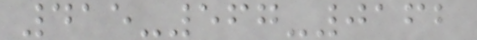415-567-0162
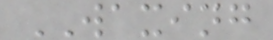WAXING
